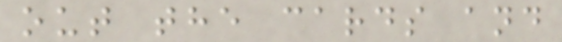out the cards and
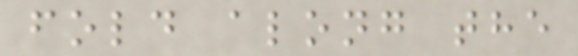fold along the
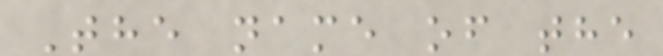The name of the
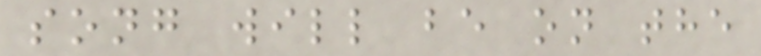song will be on the
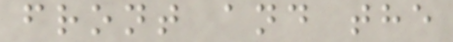front and the
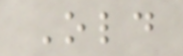Old
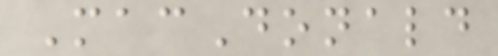MacDonald
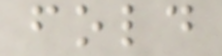fold
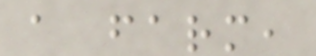a farm,
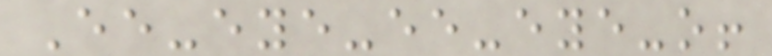Ee-eye-ee-eye-o!
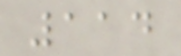114
